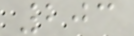203
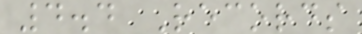4.4 Records
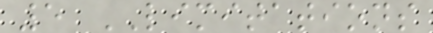5 LIMITATIONS
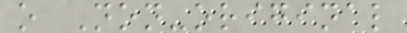o Non-original
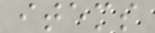items
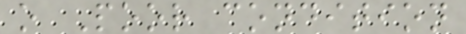o Poor condition
